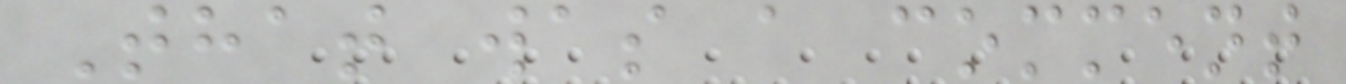That was a comment
